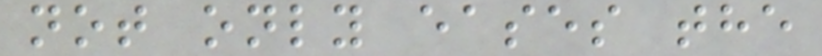not only eases the
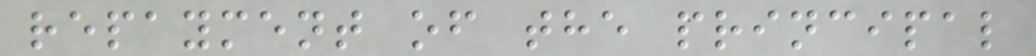repayment of the principal
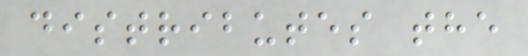distributes the
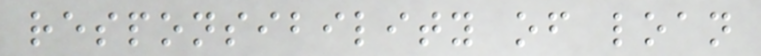responsibility of loan
